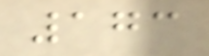173
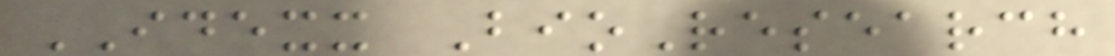IDEXX BioResearch
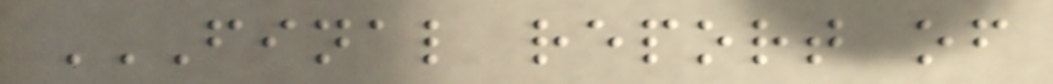FINAL REPORT OF
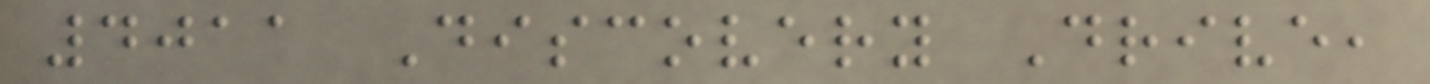4011 Discovery Drive,
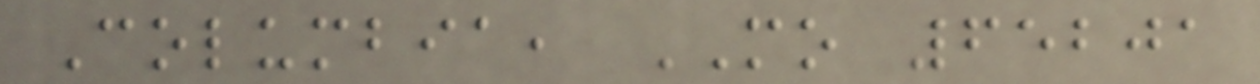Columbia, MO 65201
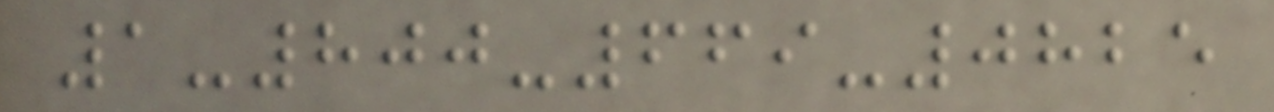1-800-669-0825
